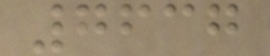7637
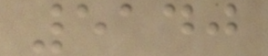5140
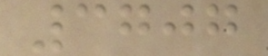3707
